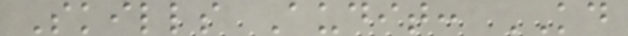Skills Audit: KD
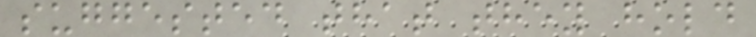suggested that they hold
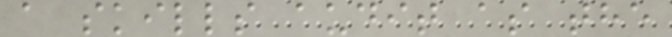a skills audit as the
